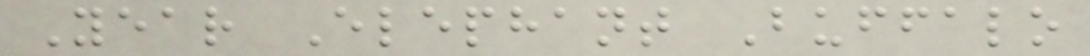Year Elephant Buffalo
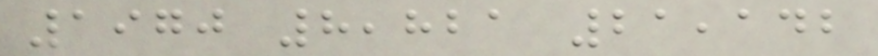1970 8,821 21,142
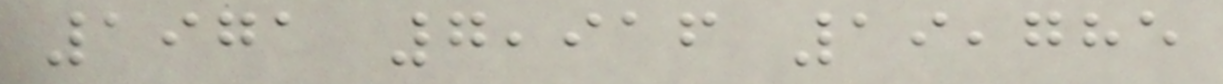1971 7,916 19,785
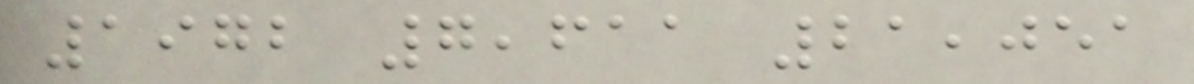1972 7,611 21,051
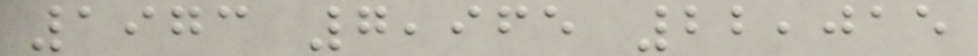1973 7,965 22,015
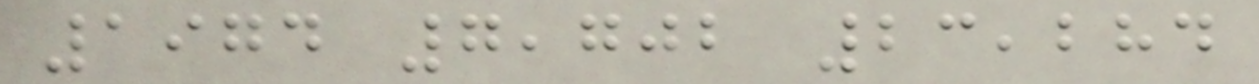1974 7,702 23,284
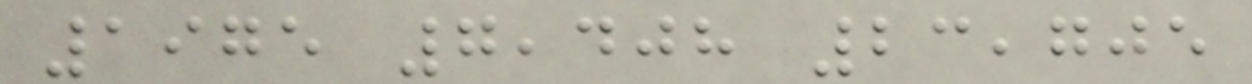1975 7,408 23,705
